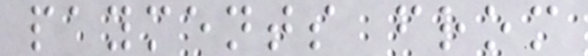payments from
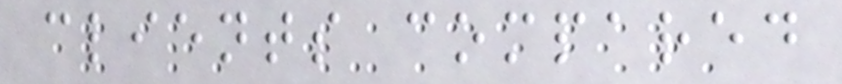clients compared
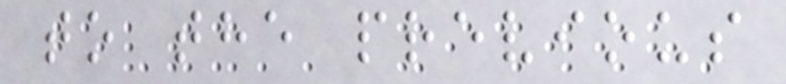to the previous
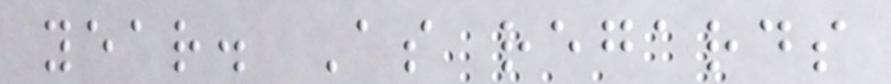year. As regards
